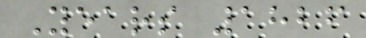Years 1826
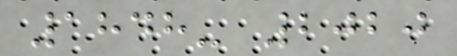1848- 2020
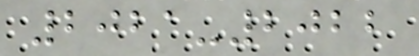2021-2022
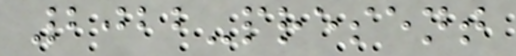2022-present
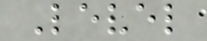Level
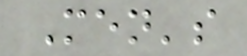Men's
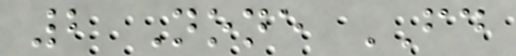2 None FD
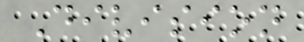Division
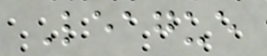League
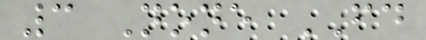3 None FD
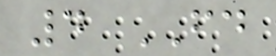4 FD
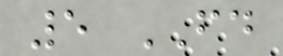5 FD
